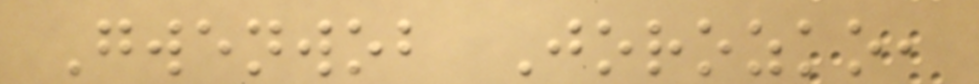Gwenwob Jorozko,
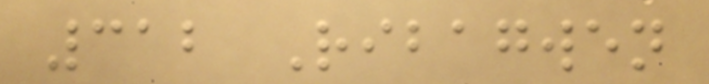312 Ribagwen
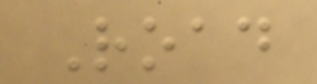Road
